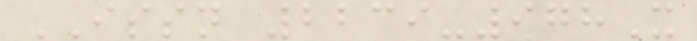ISSN 2239-978X
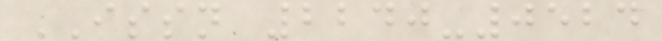ISSN 2240-0524
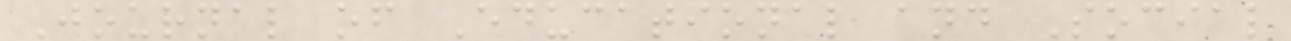Journal of Educational and Social
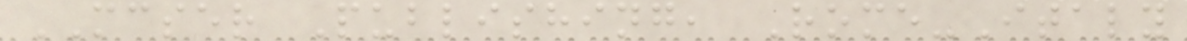MCSER Publishing, Rome-Italy
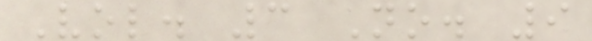Vol. 3 No. 9
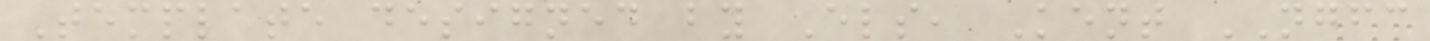Template designed by Els, Kent NGFC
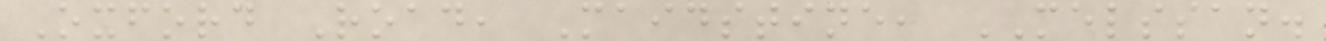Oxford Road, Maidstine, MELSSAN.
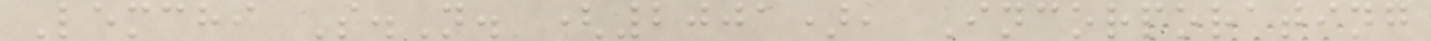Lemchi S.N. (2001), Incorporating
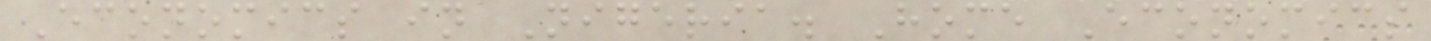Economics in Nigeria. Home Economics
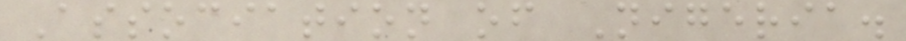Association of Nigeria.
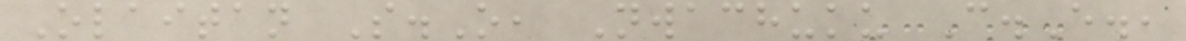Olaitan S.O, Nwachuku C.E.,
